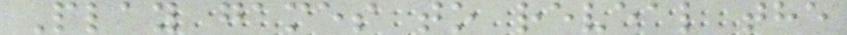Play games to reveal the
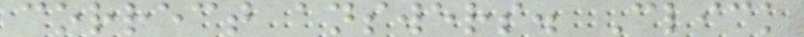correct answers. Click
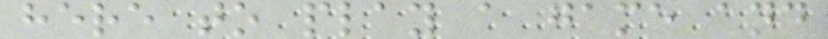here to play a game and
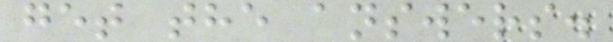get the answers.
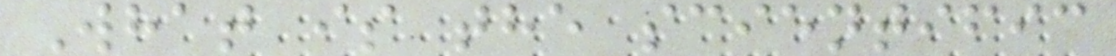What is the scientific
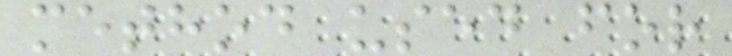method used for
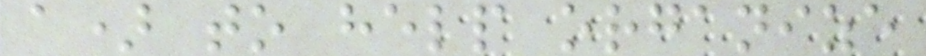a) to help organize
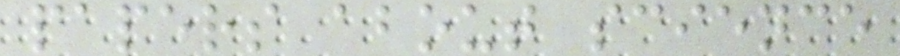papers about science
